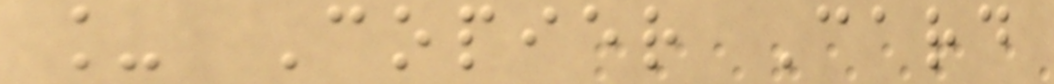_ Copier Card
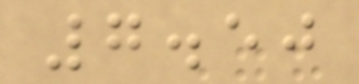7.50
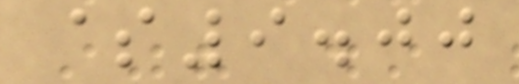$9.00
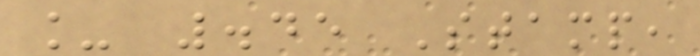_ .45 Stamp,
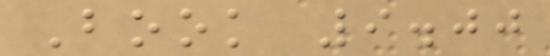Book 9.00
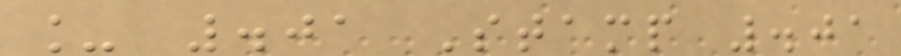_ .01 Stamp .01
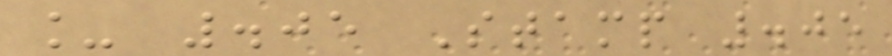_ .05 Stamp .05
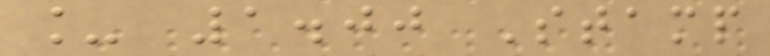_ 1.00 Stamp
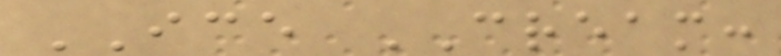ICE CREAM:
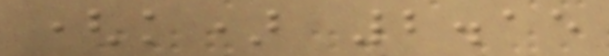(k) 2.15
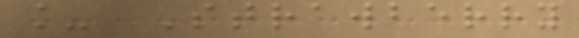_ Strawberry
